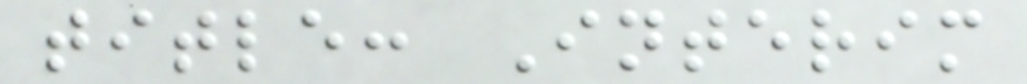title: Interim
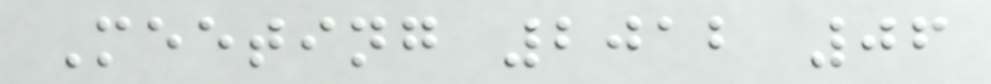Meeting 2012 06
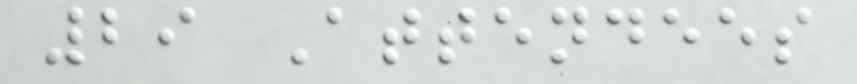29 Attendees
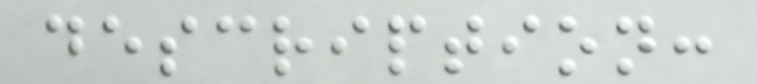description:
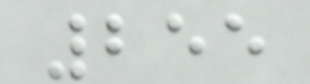255
